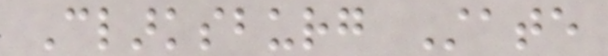Clarksburg State
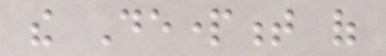the Department of
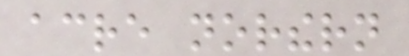acre northern
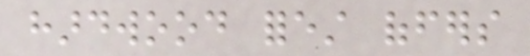hardwood forest offers
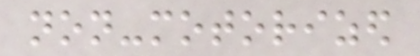non-motorized
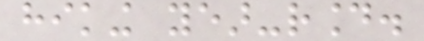hiking year-round.
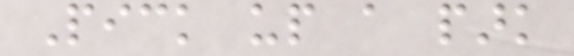Pick up a park
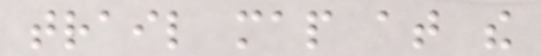trail map at the
